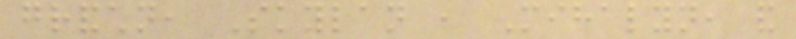grandchildren, Skylan , Mihalyn, and
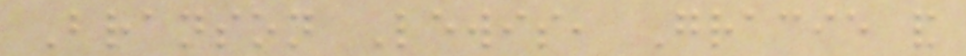Branson Lewis, Gracie and
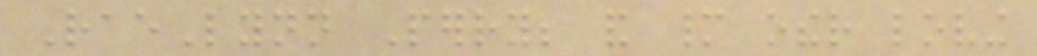RaeLynn Perry; and many other loving
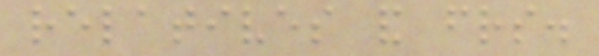relatives and friends.
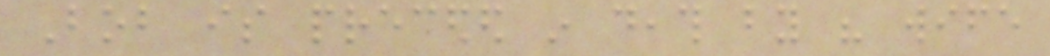Bob is preceded in death by his wife
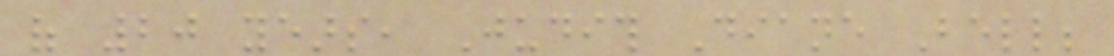of 20 years, Judith Diane Bell;
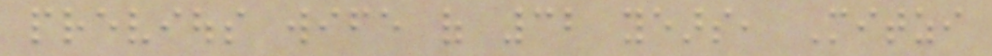previous wife of 32 years, Mitzi
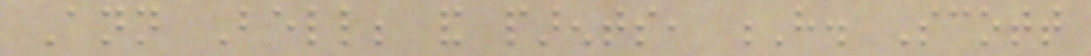Ann Bell; and parents, H. Scott
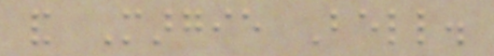and Margie Bell.
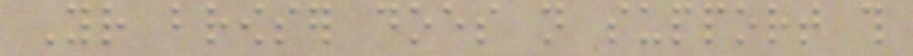Your browser does not support this
